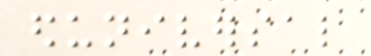eduniversal
